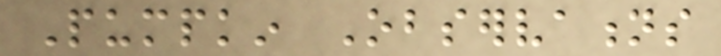Pumpkin Observations
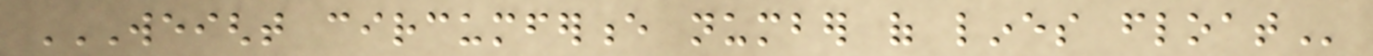WEIGHT CIRCUMFERENCE NUMBER OF LINES FLOAT
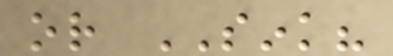or SINK?
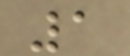1
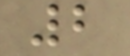2
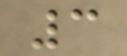3
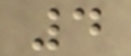4
